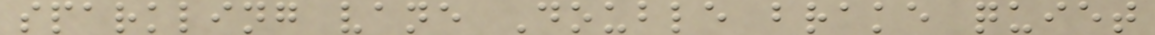sparkling vane Double brake quiet
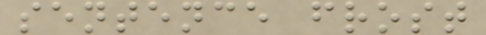sentence frost
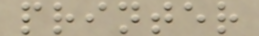printer
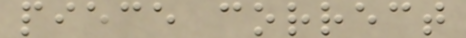piece correct
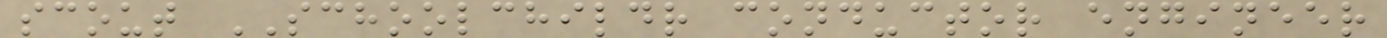scout SCHOOLCHILDR conductor engineer
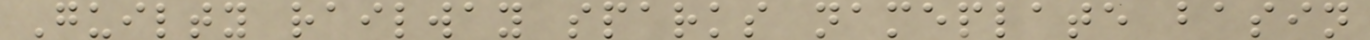Guilty railway sparks nameplate basin
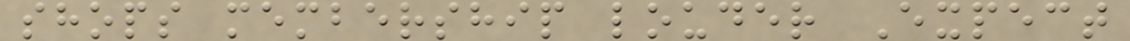shops membership louder Expect
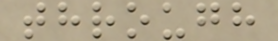through
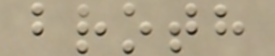broth
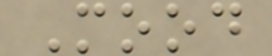Mood
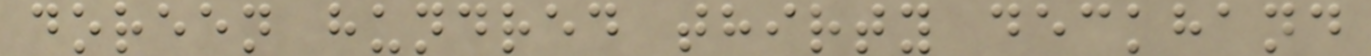doreen hundred thirty deckhand
